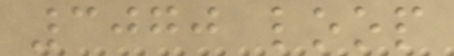3070 loop
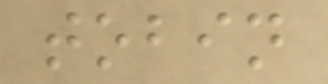tobin
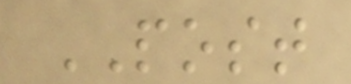POST
